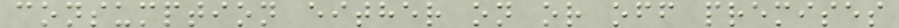consumption either on or off premises
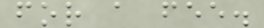for a fee.
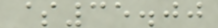$35.00
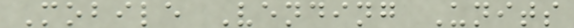Mobile Vending Units
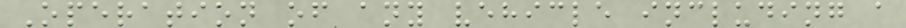Operation of any vehicle including a
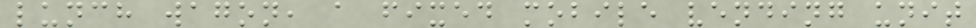lunch wagon, a fixed mobile vending unit
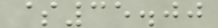$35.00
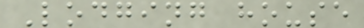Lodging house
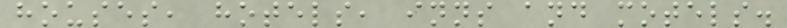houses, hotels, inns and motels.
